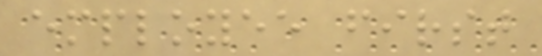employee first
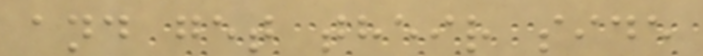and get their side
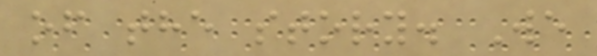of the story. We
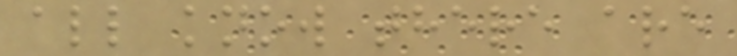all know there are
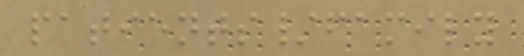patients/family
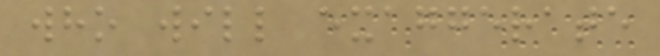who will exaggerate
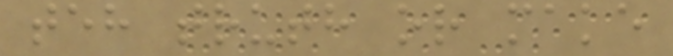teh truth or make
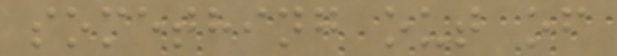something out of
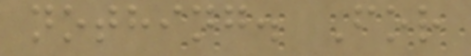nothing. For
